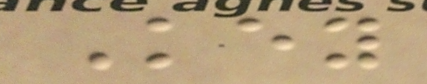Key
